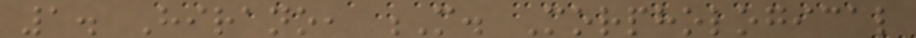1. Hirano, M. Morphological
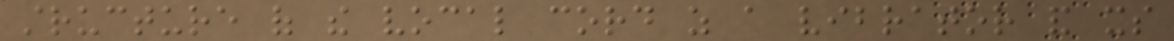structure of the vocal cord as a vibrator and its
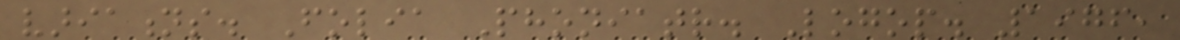variations. Folia Phoniatr. Logop. 1976,
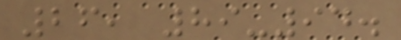26, 89-94.
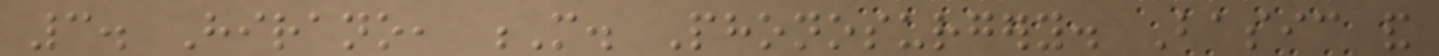3. Hirano, M. Phonosurgery. Basic and
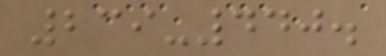239-440.
